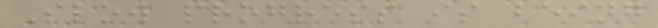Slow progress is being
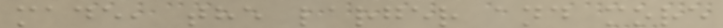made, the larger and more
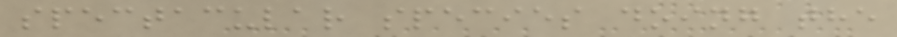spectacular species doing the
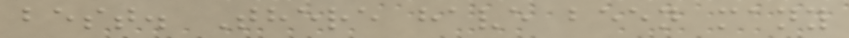best. There have been many
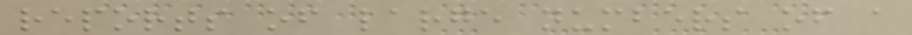reports of large numbers of a
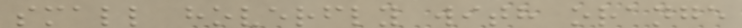small hoverfly with orange
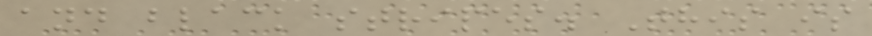and black stripes. This is
